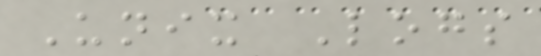Unix Logs
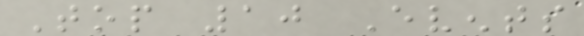Top 10 Events
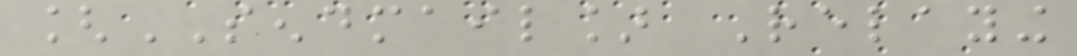[SENDMAIL] Relaying
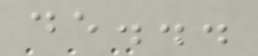de...
